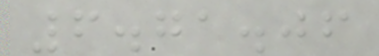6.71.06
